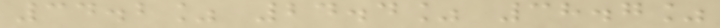34.2% 24.4% 38.7%
